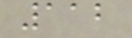112
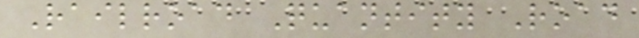Railroad Quantity Road
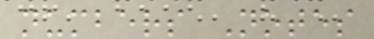numbers Notes
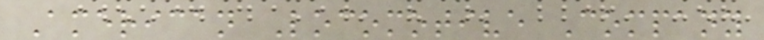American Locomotive Company
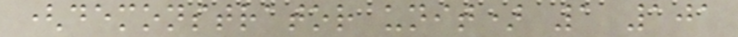(demonstrator unit) 1 101
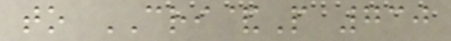to CRI&P 730
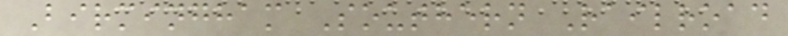Birmingham Southern Railroad
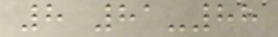8 81-88
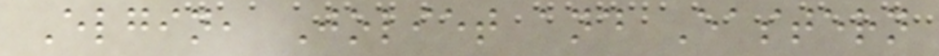Elgin, Joliet and Eastern
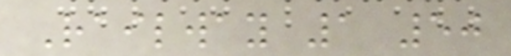Railway 1 50
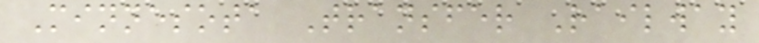Minnesota Transfer Railway
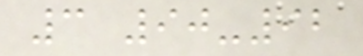3 90-92
